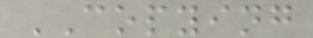COPYING
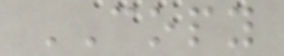COPY
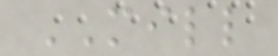MILL
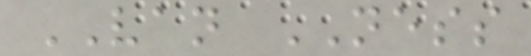VAN NESS
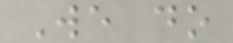We do
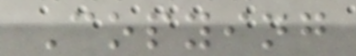Copying
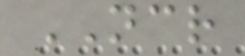NCR
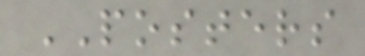POSTERS
